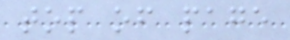top of page
